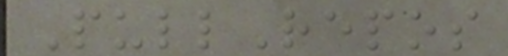PullRepos
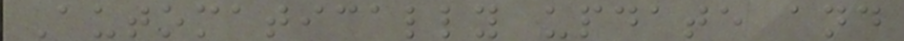Automatically update and
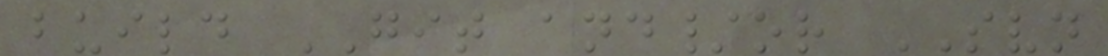build GIT and/or SVN
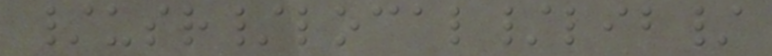/usr/local/lib/
